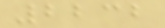2232
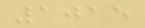1015
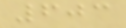603
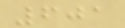601
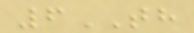6TH
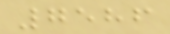7586
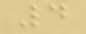4
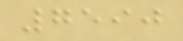7590
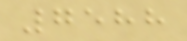7588
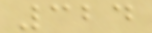324
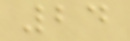24
